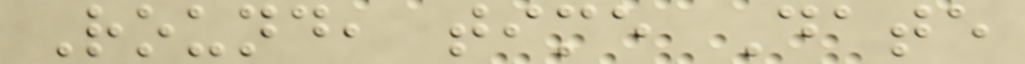Round, time Date
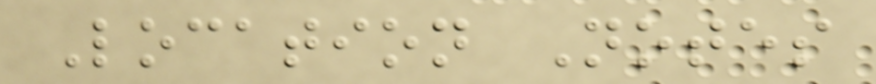Location Notes
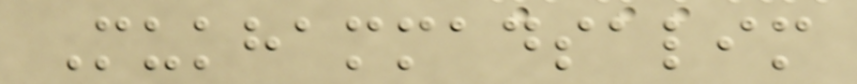Mukhammadsalim
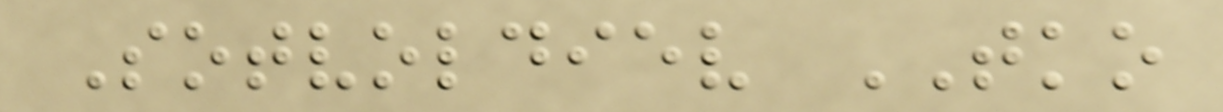Sotvoldiev TKO
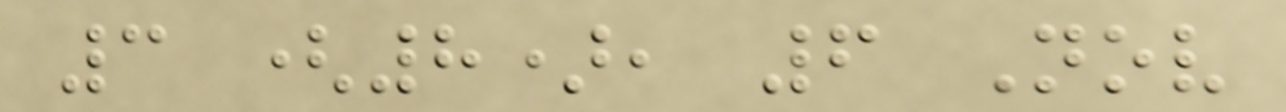3 (8), 6 Nov
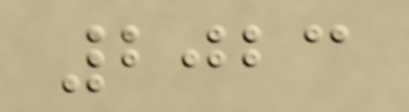2023
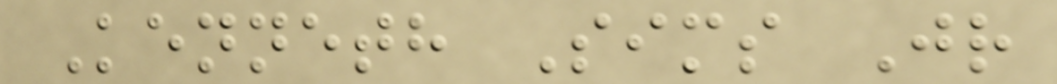Kenneth Sims Jr
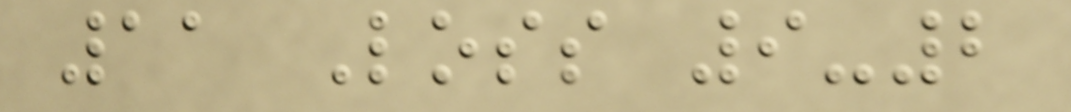11 Loss 9-2
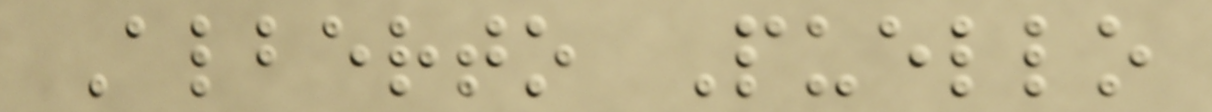Alberto Puello
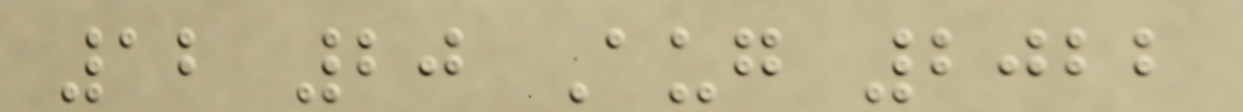12 20 Aug 2022
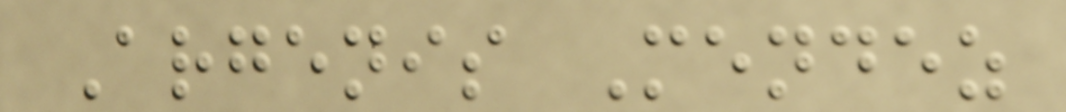Argenis Mendez
